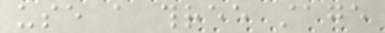use a three stage
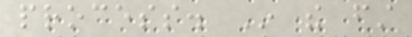process. In the first
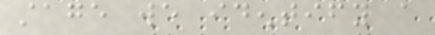stage we identify a
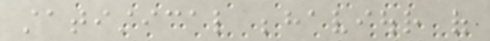statistical behaviour of
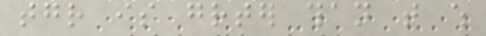together is greater than that which
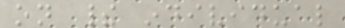on their individual
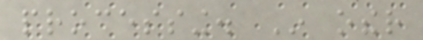processing. In other
